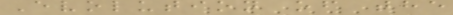Evolution of the
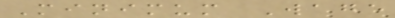Minimum Wage
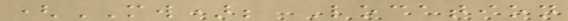(MW); Location
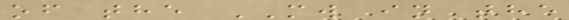of the MW in the
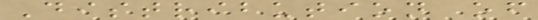Distribution of
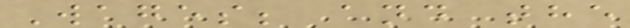Wages; and the
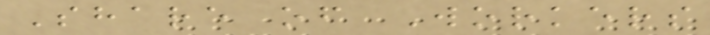Share of Workers
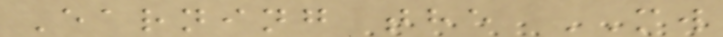Earning the MW
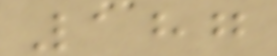187
